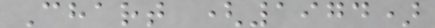Chart (1974)
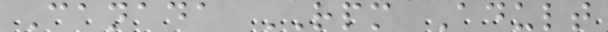Canada RPM Adult
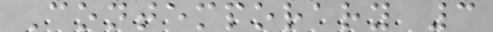Contemporary 3
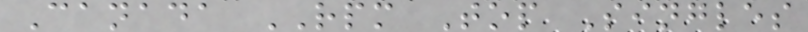Canada RPM Top Singles
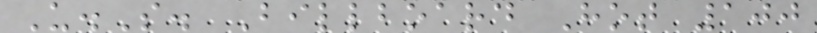U.S. Billboard Hot 100
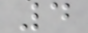4
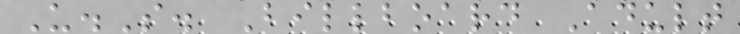U.S. Billboard Adult
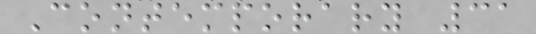Contemporary 31
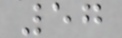57
